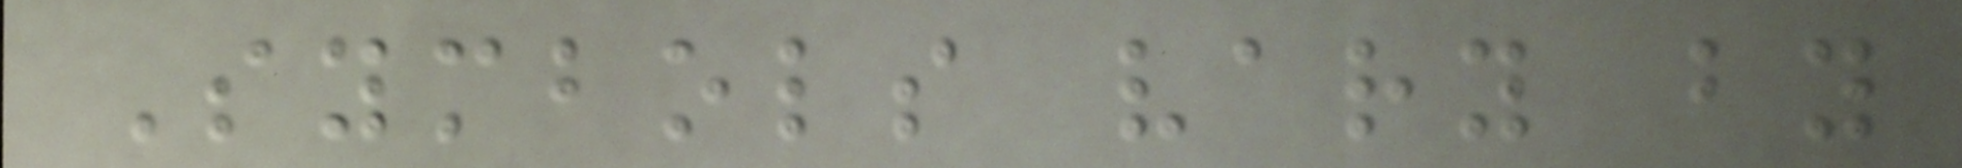Symbols vary by
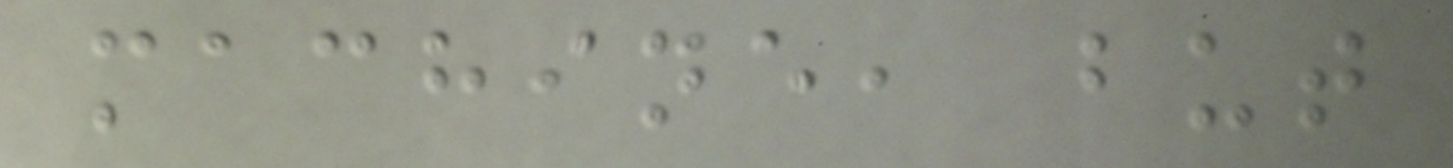machine, but
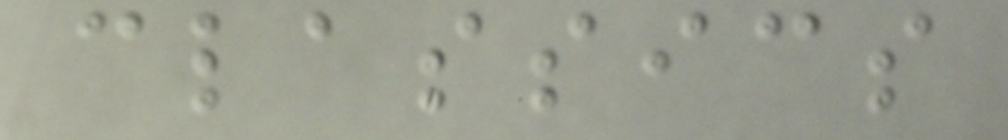classics
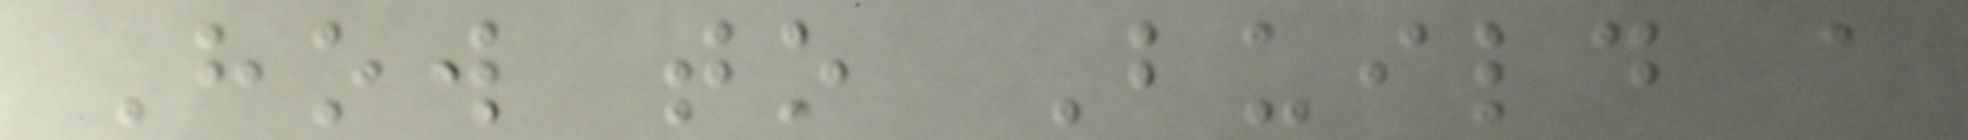How to Build a
